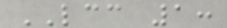LCC 1:
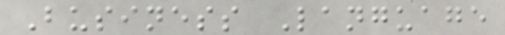Business Language
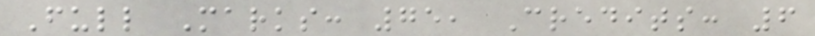Full Marks: 75, Credits: 6
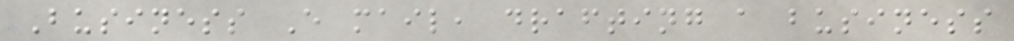Business E mail, drafting a business
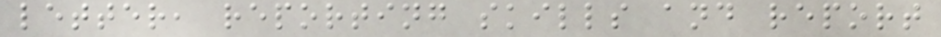letter, reporting skills and report
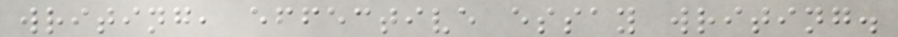writing, effective essay writing.
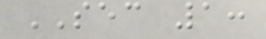SEC 1:
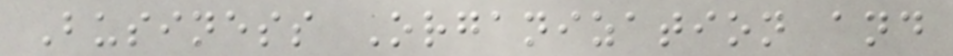Business Organization and
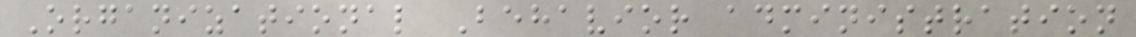Organizational Behavior administration
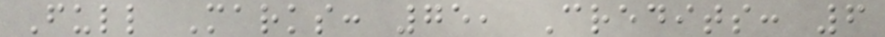Full Marks: 75, Credits: 6
